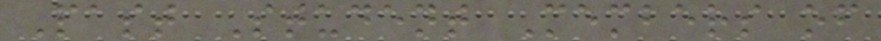Past Student Members of
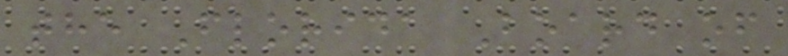the Florida Board of
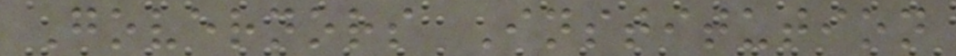Governors Institution
